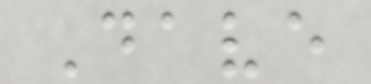Dave
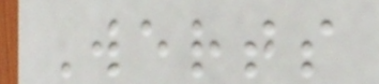Werts
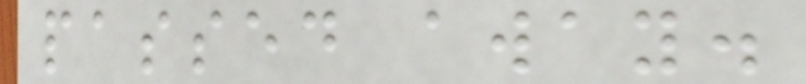passed away.
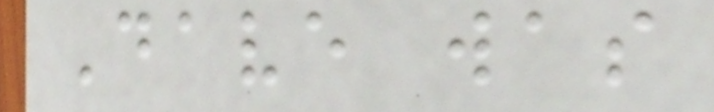Dave was
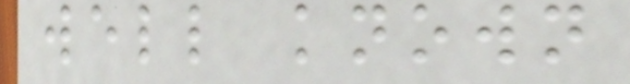well known
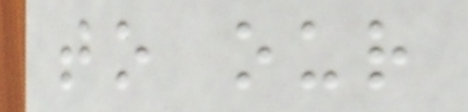to our
